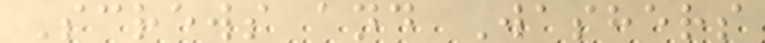Screws and Washers
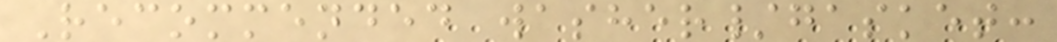Recommended washer/gasket:
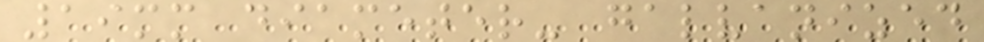19mm diameter- galvanized
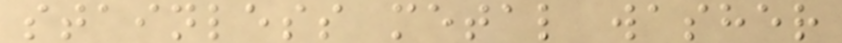stainless metal washer
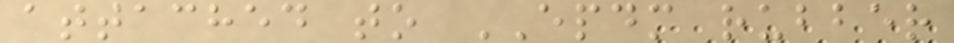attached to EPDM rubber
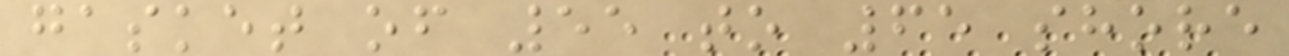gasket of 55 to 65 shore
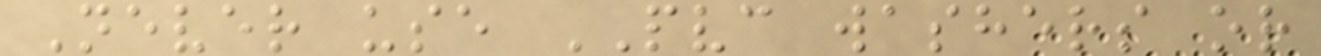Never use PVC washers or
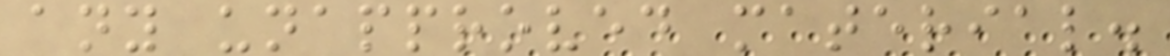any unapproved material.
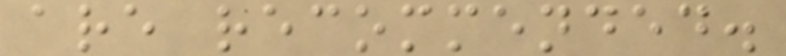are recommended.
